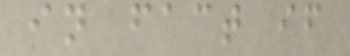in fact if
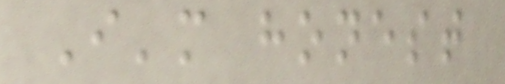I'm honest
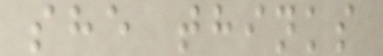she thinks
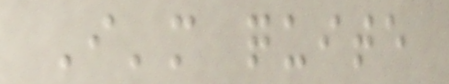I'm quite
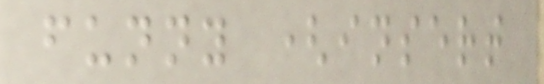funny (insert
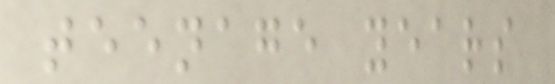teenage years
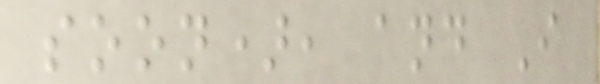soon), and I
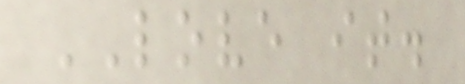LOVE it.
